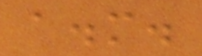a.m.
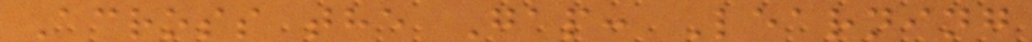Across the Gap: Learning
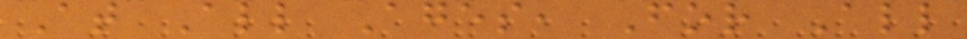At All Ages, For All
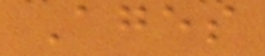Ages
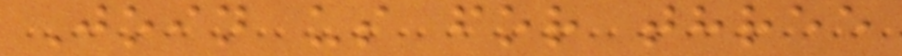Join us for three
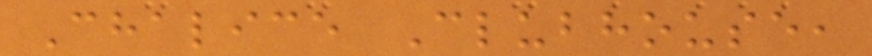Chalice Clubhouse,
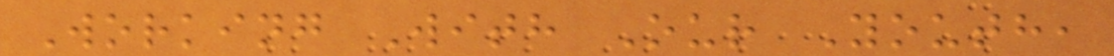Working With Our Youth,
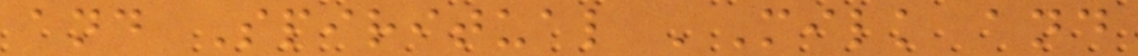and Spiritual 'Milk and
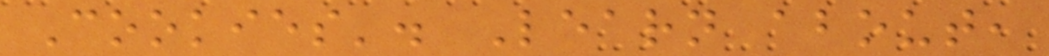Cookies'. Learn about,
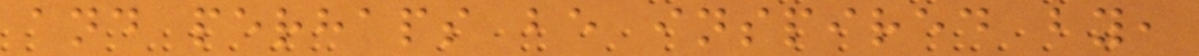and perhaps be inspired by,
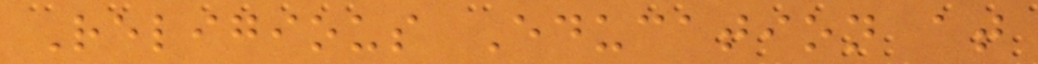Religious Education at
